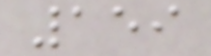159
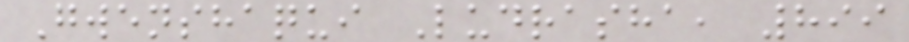Gwenshaqui Ludrasha, 899
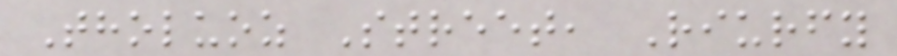Tholuoz Street, Riurfy
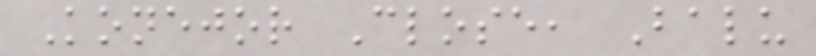Konejor Close, Balu
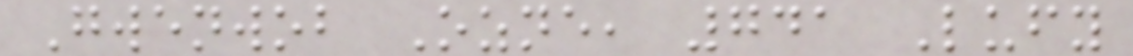Gwenwob Ozne, 741 Lufy
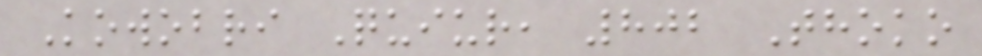Kowobri Quiur, 802 Thoko
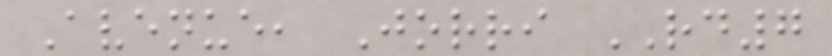Avenue, Jorri RD7
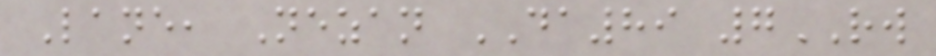Lane, Nezan DA89 7RW
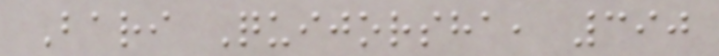Bari Quijorsha, 390
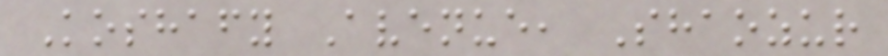Koshafy Avenue, Shaozur
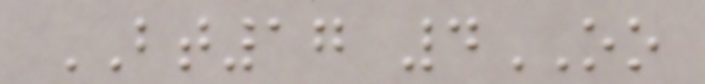BT17 4OO
